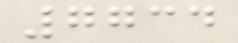7734
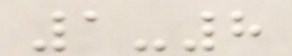1-8
